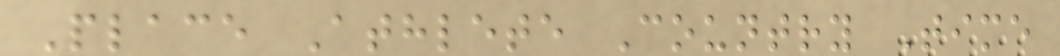Place Athlete Country Time
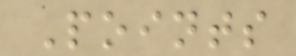Points
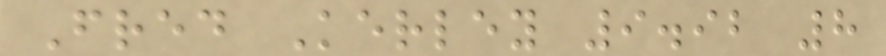Fred Kerley 9.92 8
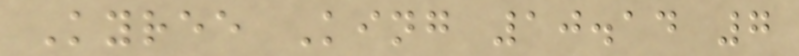Kyree King 10.14 7
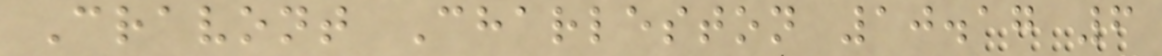Cravont Charleston 10.17 6
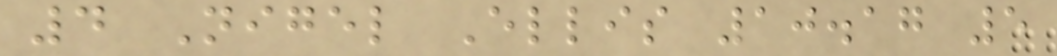4 Nigel Ellis 10.17 5
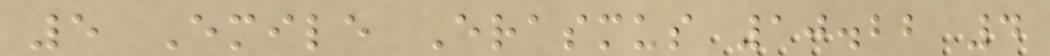5 Emile Erasmus 10.22 4
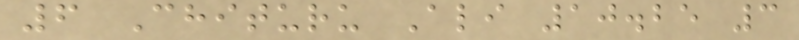6 Chituru Ali 10.25 3
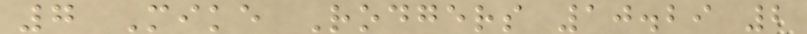7 Mike Rodgers 10.29 2
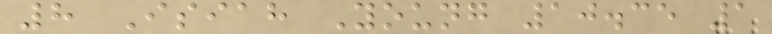8 Isiah Young 10.35 1
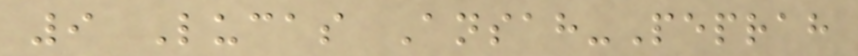9 Lucas Ansah-Peprah
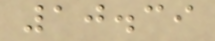10.39
